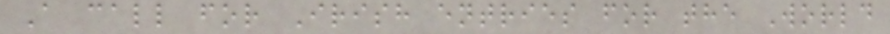A call for Irish entries for the World
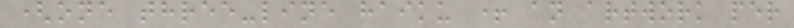(one three-line haiku + an artwork per
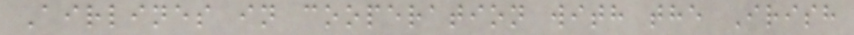Airlines in cooperation with the Irish
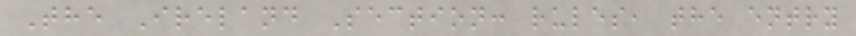The Ireland Section: rules, the entry
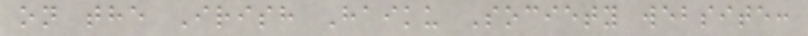on the Irish Haiku Society website:
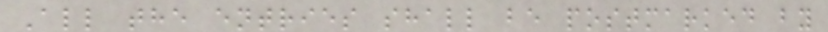All the entries shall be postmarked by
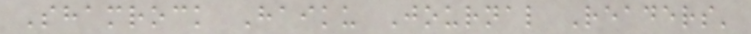Shamrock Haiku Journal Readers'
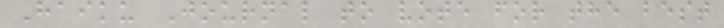Haiku Journal to vote for the best
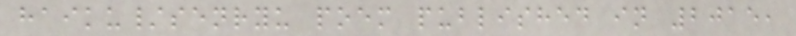haiku/senryu poem published in 2015,
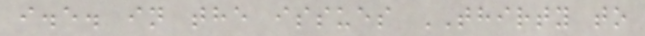i.e. in the issues THIRTY to
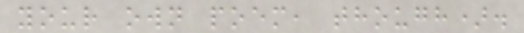your own poem, though).
